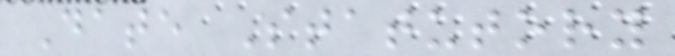Date Statutory
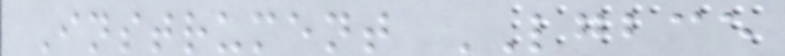Instrument LGBCE
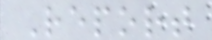Report
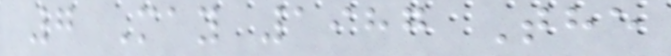7 May 1987 The
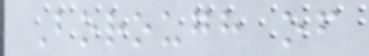Borough of
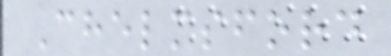Chelmsford
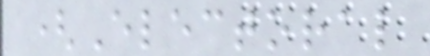(Electoral
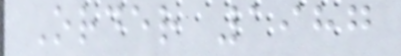Order 1987
